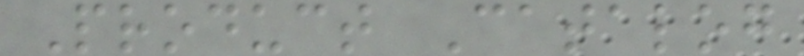Product Catalog
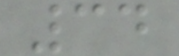34
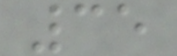35
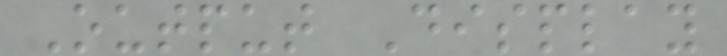Output Display
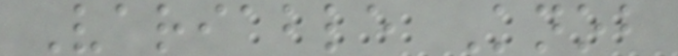Variable Knob
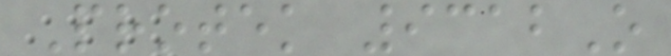Protek 9312O
